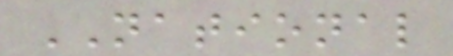NATIONAL
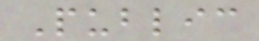Public
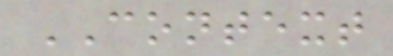CONTEXT
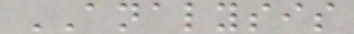ANALYSIS
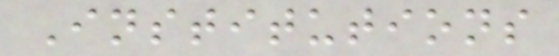Institutions
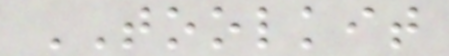TOOLKIT
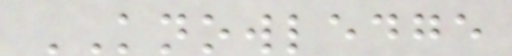KNOWLEDGE
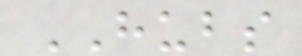HUBS
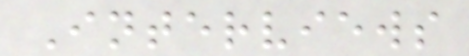Interviews
